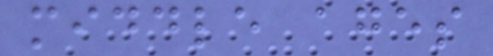middle ages
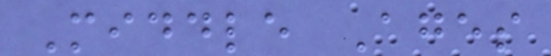Middle Ages
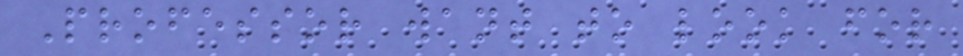Professor want to look for
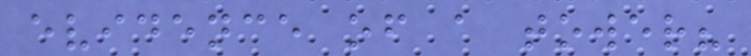evidence of a tower?
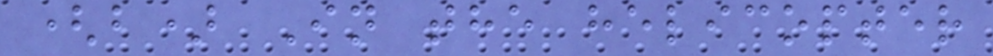(b) In the helicopter
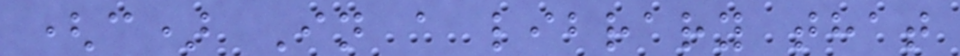(c) In a library that
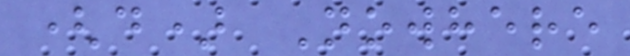(d) Nowhere
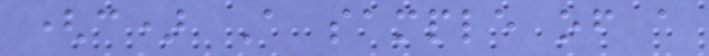(c) A sample of a
